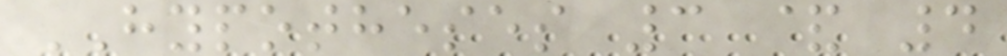HYPOTHESES 3 & 4
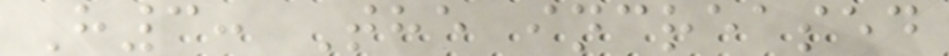H3: The increased
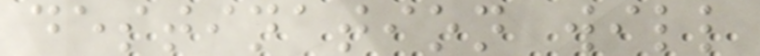destination will
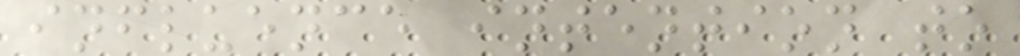influence intention to
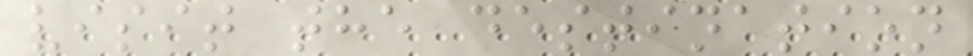visit the destination
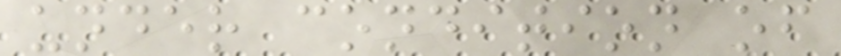under condition of
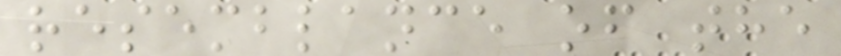resemblance of the
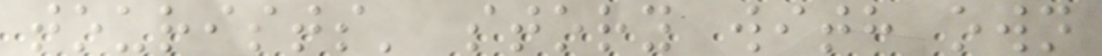tourists' story with own
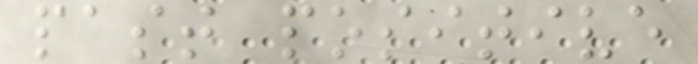past positive
